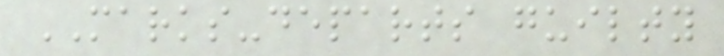MARKS-departs guilty
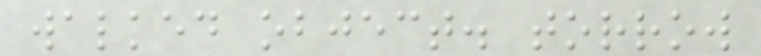walked object. torrow
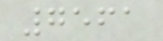7561
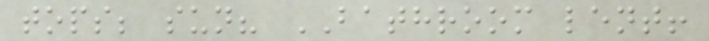tops; sun? BATHROOM lent!
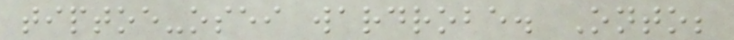tiptoe-osei wardrobe. Onto;
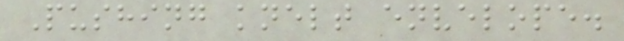Pushing knelt envelope.
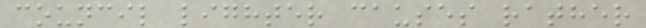council lighter causes rather
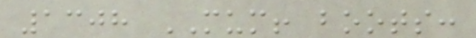1308 MUM! boots:
